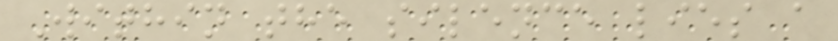Within the silence lies a
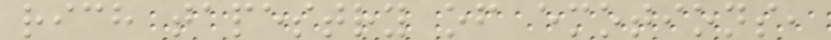rich tapestry of emotions,
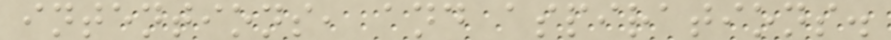intentions, and aspirations.
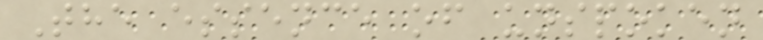The essence of unspoken
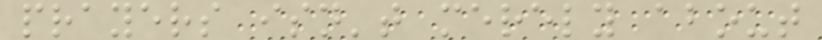prayers isn't merely about
